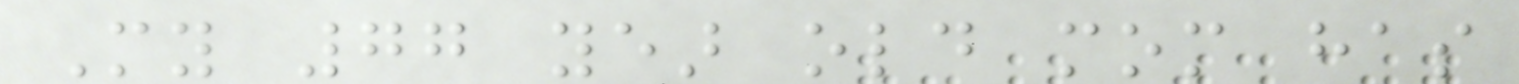My 77 year old mom has
